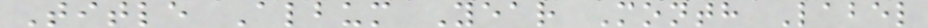Title Album Year Month Label
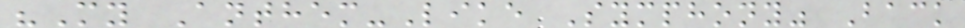"My Anthem-Like Symphony" Back
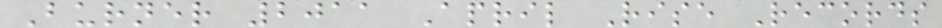Burner 2011 April Rise Records
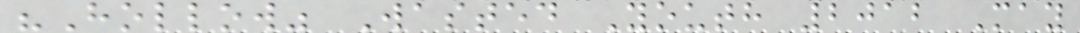"Hollow" Wasted Youth 2012 May
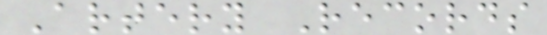Artery Records
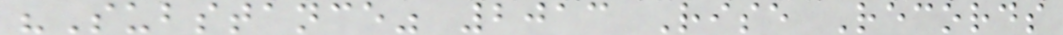"Substance" 2013 Rise Records
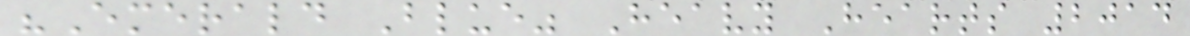"Emerald Blue" Heavy Hearts 2014
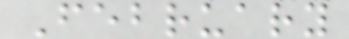February
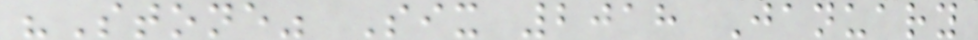"Stone" Six 2018 January
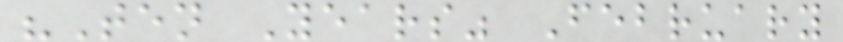"Ten Years" February
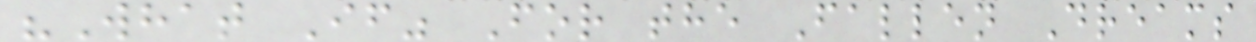"What If" For the Fallen Dreams
